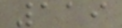119
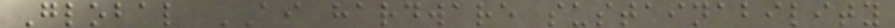Global AI hardware sustainability
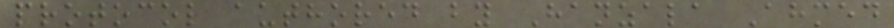protocol authored by Hanzala Ahmed
